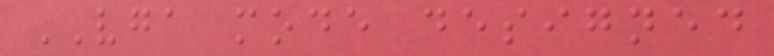VGA mode designed
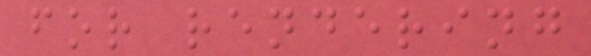for rendering
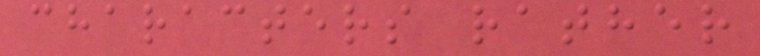characters rather
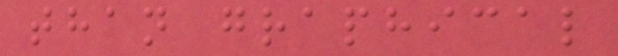than graphical
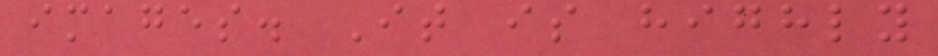images. It is highly
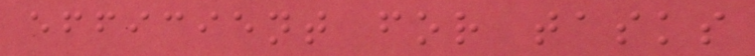efficient for tasks
